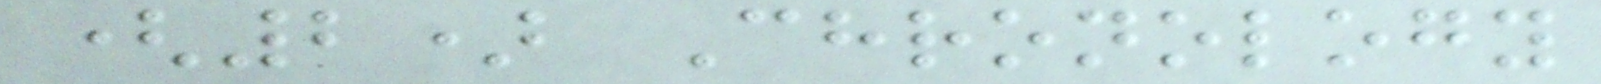(2) Chronology
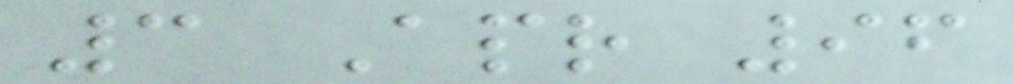3 Apr 96
